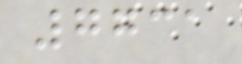7731
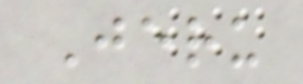Jeru
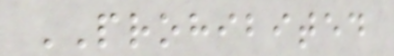PROHIBITED
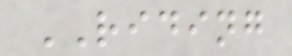RIDING
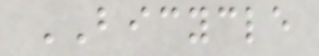BICYCLE
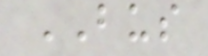BUS
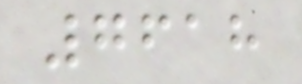7618
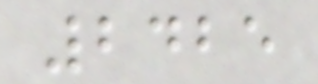2425
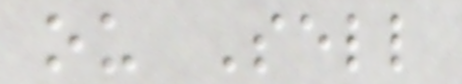ou Sell
